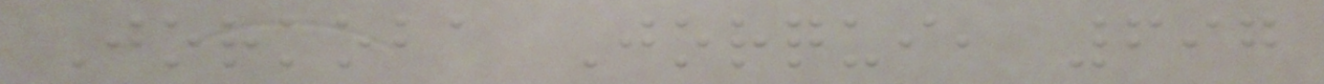Jorkoba Jorqui, 697
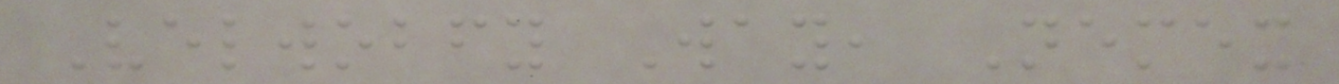Velwobfy Way, Nemex
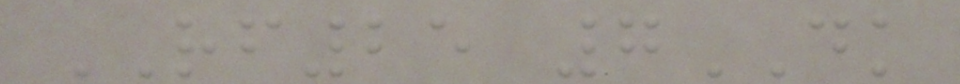RF25 7DK
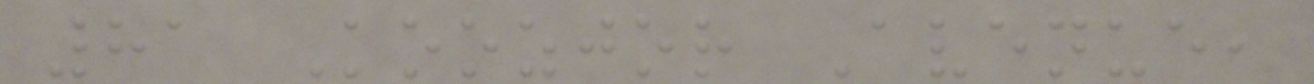81 Koozjor Avenue,
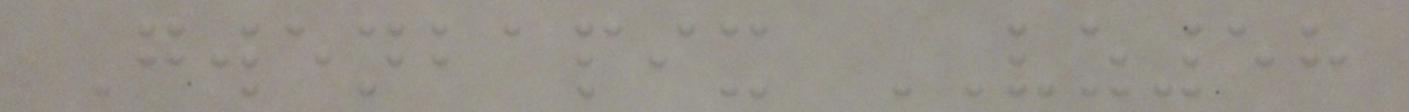Gwenbapix VZ58
